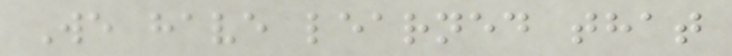We have learned that
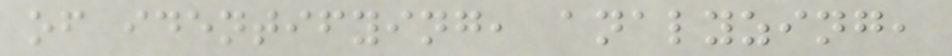of identifying, analyzing,
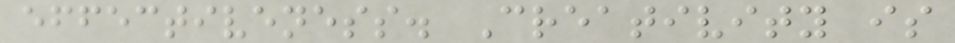effectiveness. Creativity is
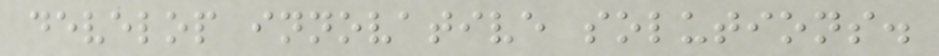develop innovative solutions.
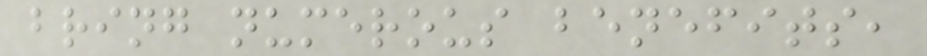bring numerous benefits,
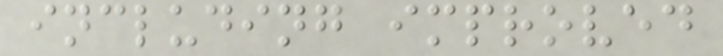including improved
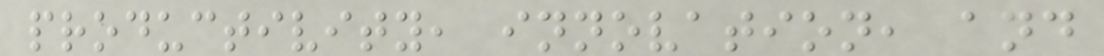productivity, innovation, and
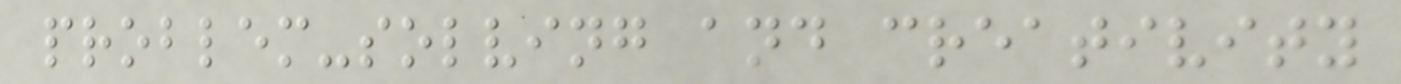problem-solving and creativity
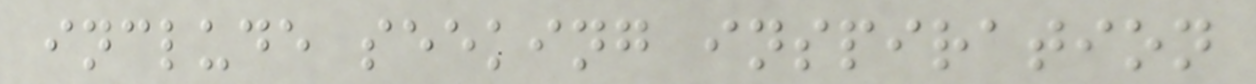include seeking inspiration
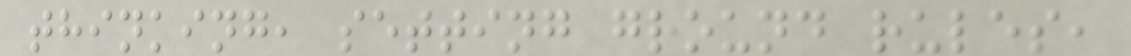thinking, setting ground rules,
